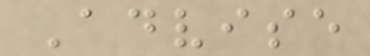Advise
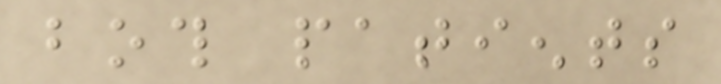both patients
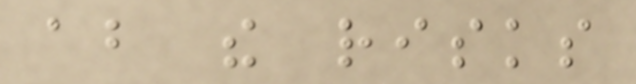about the risks
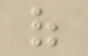of
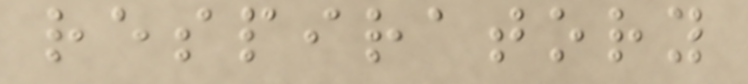respiratory
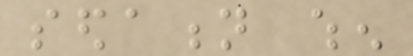sedation when
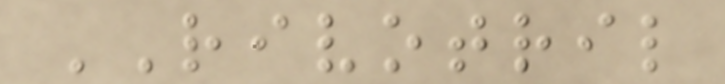RIVOTRIL
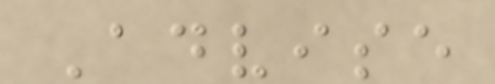Advise
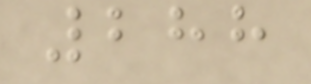288
